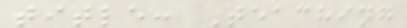title: Teaching
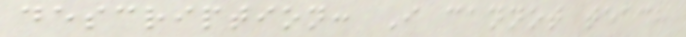description: I cannot teach
